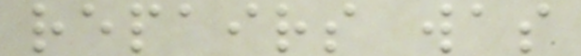repairs was
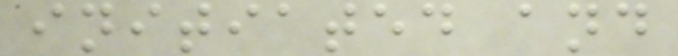initiated and
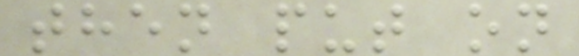then put on
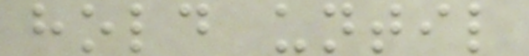hold until
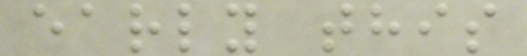early this
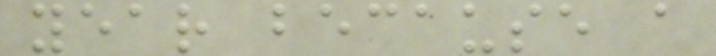year because a
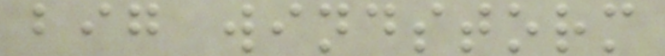big windstorm
